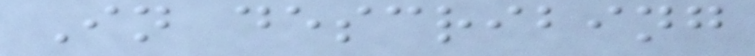In describing
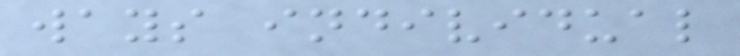ways individual
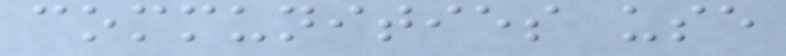communities use
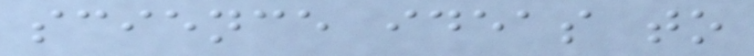science ideas to
